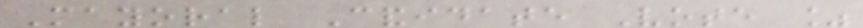Mayoral Candidate Vote %
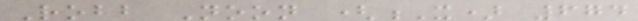Robb Noon (X) 674
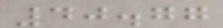40.77
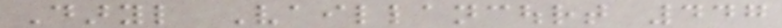Daryl Vaillancourt 447
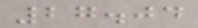27.04
